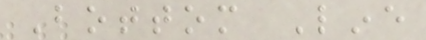Bottom Line
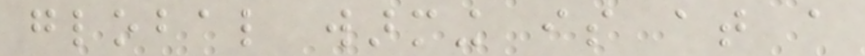global warming is at a
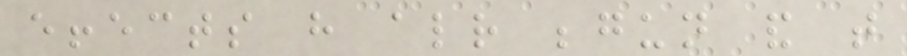effects have already begun and that
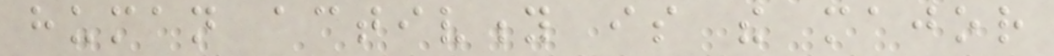human activity is the major
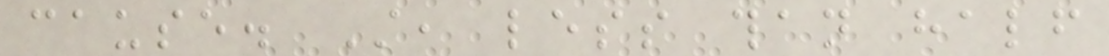cause. Still, less than half
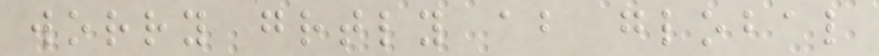worry greatly about global
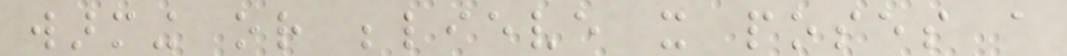warming or believe it poses a
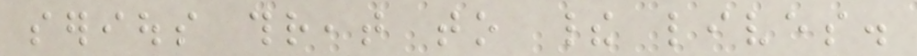serious threat to their lives.
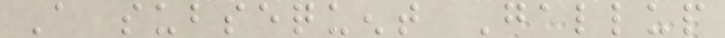A subsequent Gallup
